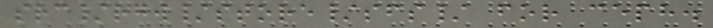src/rgw/store/sfs/ for ceph.
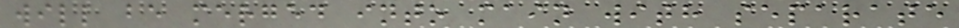will be merged into main with separate
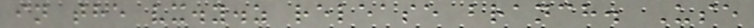in the vx.y.z release branch. Use
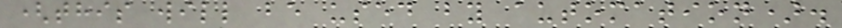(this will be used by automation).
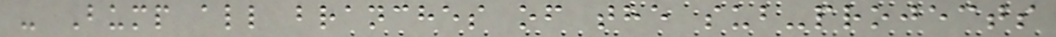- Bump all branches of the sub-projects
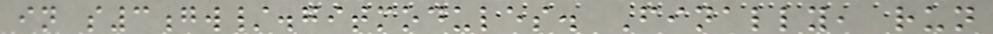in s3gw/.gitmodules. Finally, run
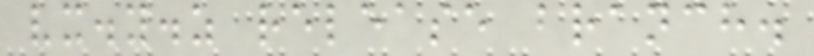vx.y.z release branch.
